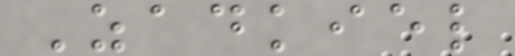Zadkiel
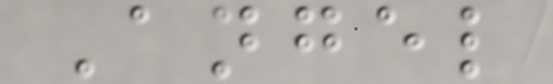Angel
